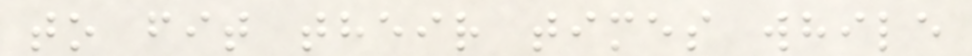to fit their times while
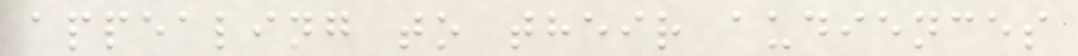appealing to their audiences
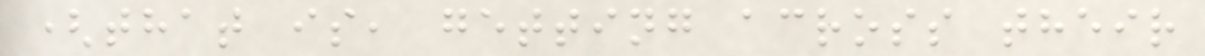(that is, getting across their
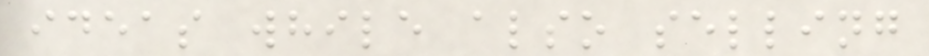ideas while also selling
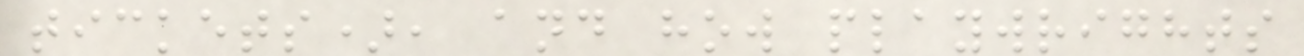tickets), and how playwrights
